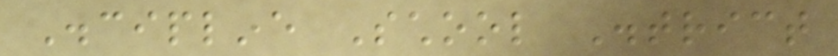Discipline School District
